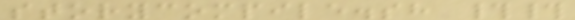storycompile.sh ##
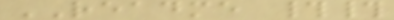README ##
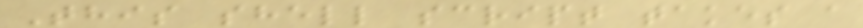This shell script takes a
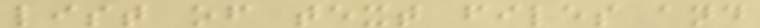list of text files and
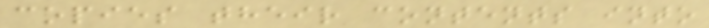copies their contents into
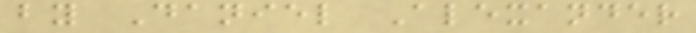by Daniel Alexander
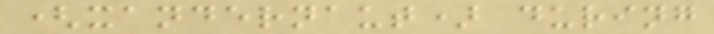(xandernaut) during
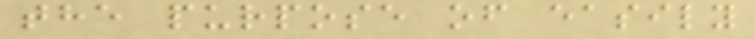the purpose of easily
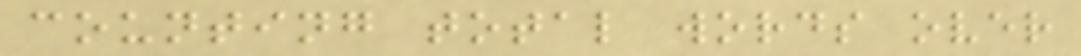counting total words over
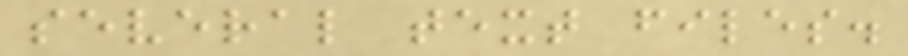several text files.
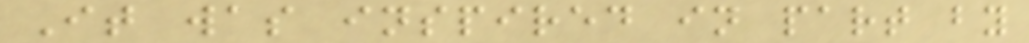It was inspired in part by
